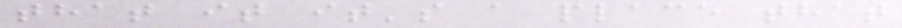that it it's a place that
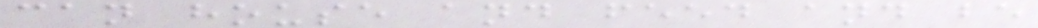can house and feed and be
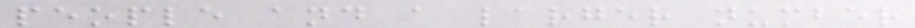people and a larger number
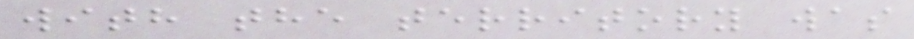with the territory was
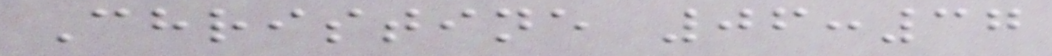Christine 06:37
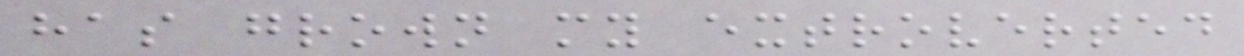has grown my extroverted
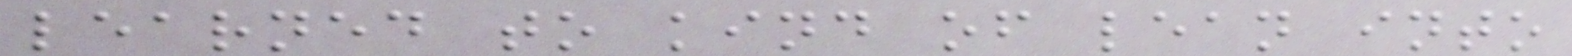learned to kind of lean into
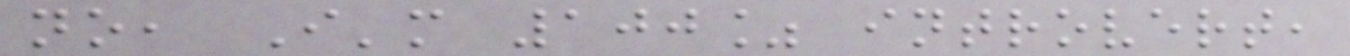no, I'm 100% introvert,
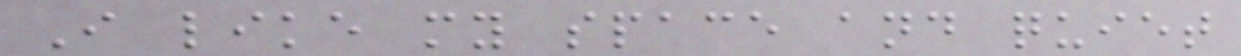I like my space and quiet
